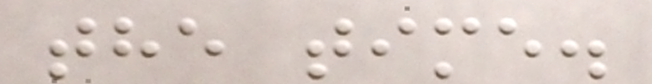the time.
